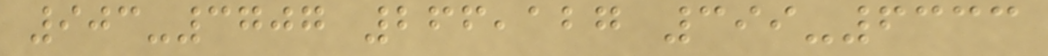903-3707 266,127 399-6333
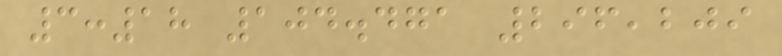3:18 104.471 296,209
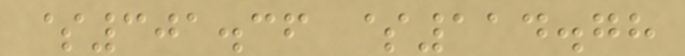$301.36 $114.78
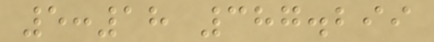5:18 387.299
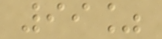99%
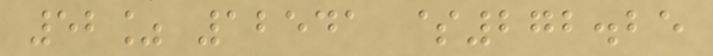52% 12541 $272.25
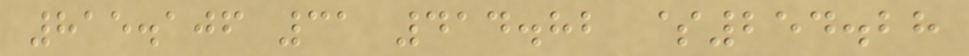815.106 31 414.82 $254.28
